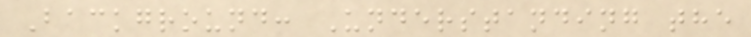Background: Understanding the
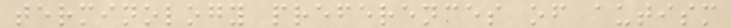terminology preferences of autism
